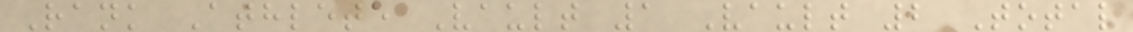Rank Athlete Vault 1 Vault 2 Total
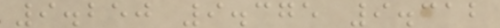9.250 9.375 9.312
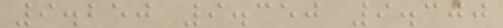9.250 9.350 9.300
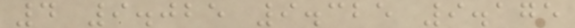4 9.025 9.325 9.175
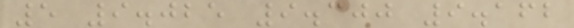5 9.025 9.300 9.162
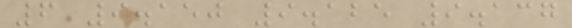6 9.150 9.125 9.137
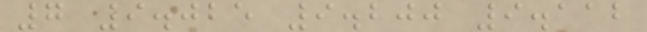7 9.025 9.200 9.112
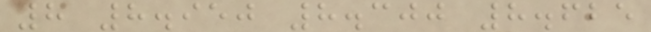8 8.950 8.300 8.625
